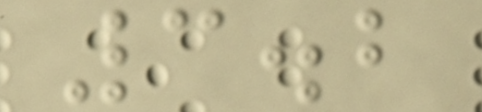3.2
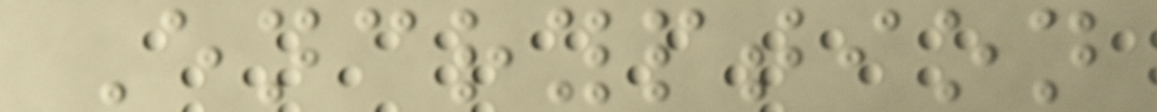Encryption
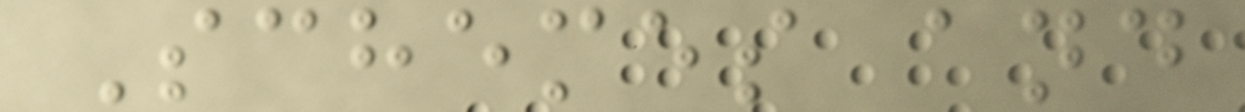Schemes and
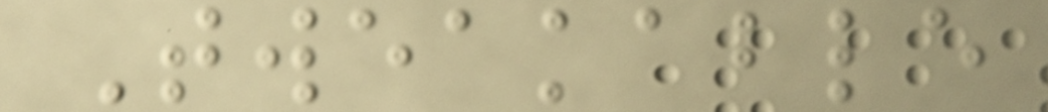Tweakable
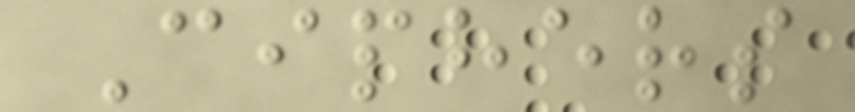Ciphers
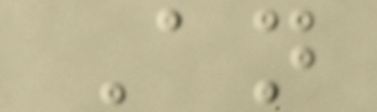An
